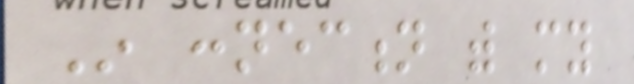In connection with my
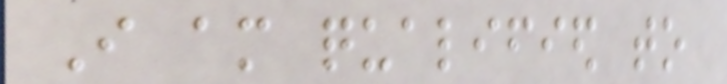I am qualified to
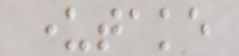undertake
